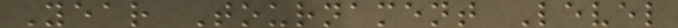Year Tournament Level
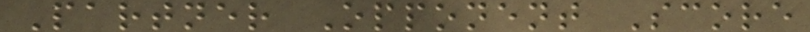Partner Opponent Score
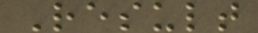Result
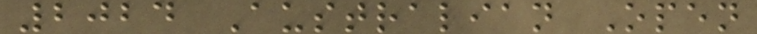2024 Australian Open
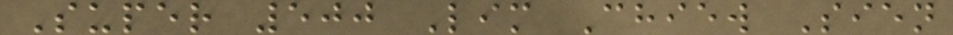Super 500 Lim Chiew Sien
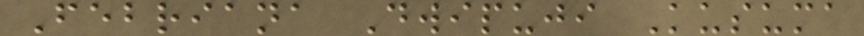Febriana Dwipuji Kusuma
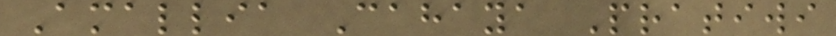Amallia Cahaya Pratiwi
